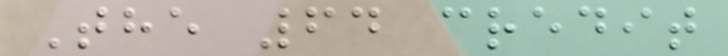The 64 credit
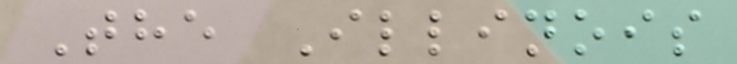The Illinois
